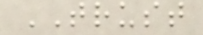TRUST
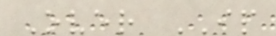Over IP
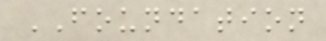FOUNDATION
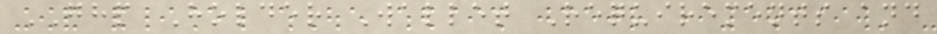GHP Holder Wallet Requirements and
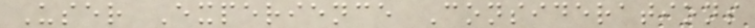User Experience Considerations
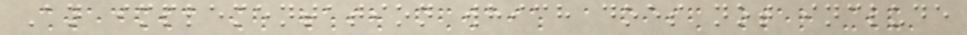An implementation which does not include
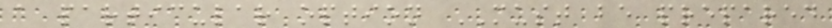a particular option MUST be prepared
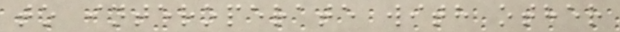to interoperate with other
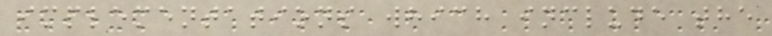implementations which include the
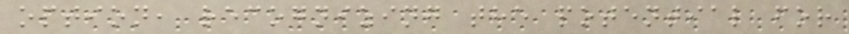option, recognizing the potential for
